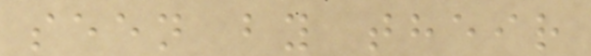seen by their
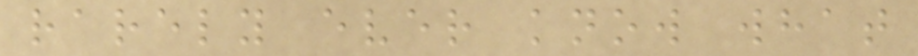rarely ever know what
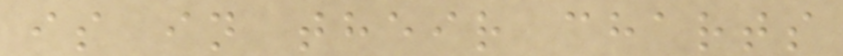is in their charts
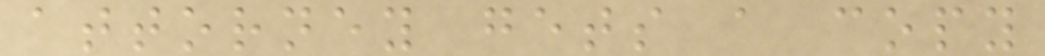attorney gets a copy
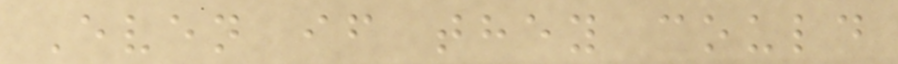Even if they could
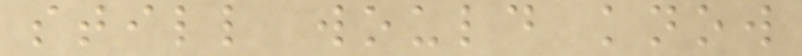still would know
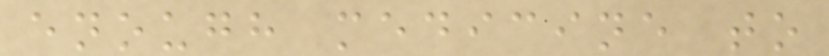enough medicine to
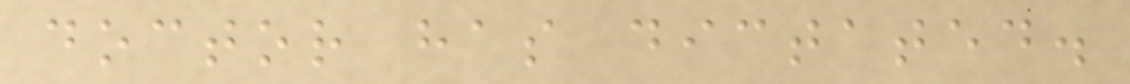doctor has dictated.
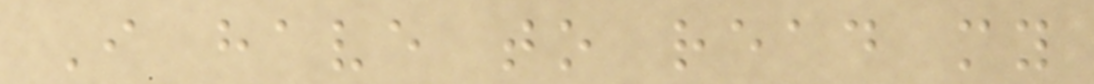I have to read my
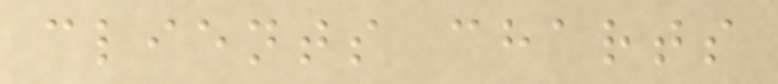clients charts
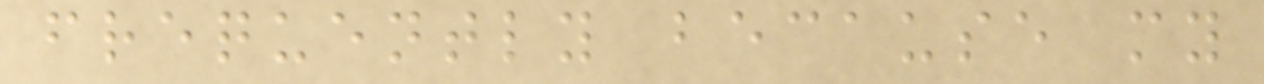frequently because my
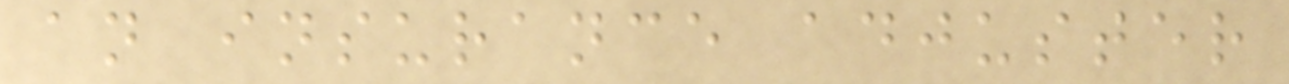an insurance adjuster
